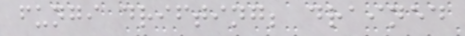fungi drifting; drained
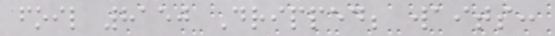foil 8150 Dripped; waits:
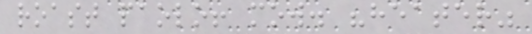roast paolo! mow. "heater"
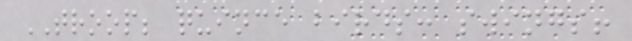TROOP; quince birds: swings!
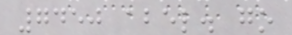7450 abel. go
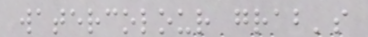watercolour grab's
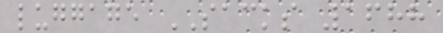luggage SACKS 1688
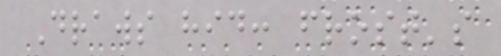Draws hid: frost's
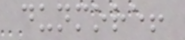dunmore!
